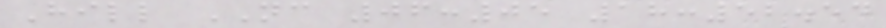Hill NC 06:05 18:52.54
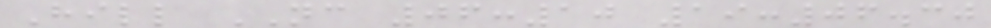Hill NC 06:10 19:06.30
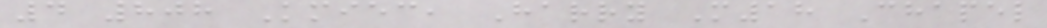4 808 Kmiec, Harry M18 Chapel
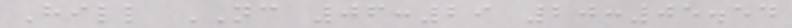Hill NC 06:29 20:05.54
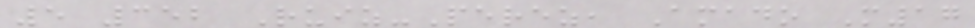5 352 Ruiz-Perez, Amado M17
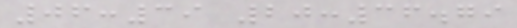06:39 20:36.79
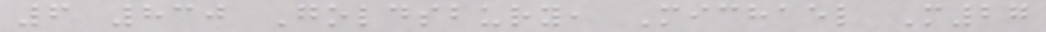6 830 Goldsbury, Michael M27
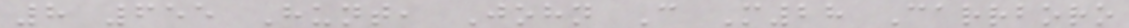8 655 Hunt, John C M28 Carrboro
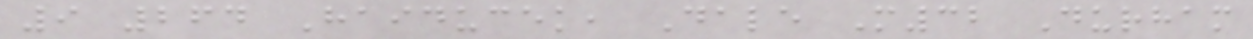9 264 Haiducek, Dale M32 Durham
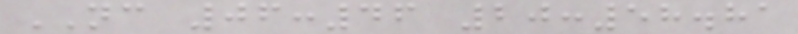NC 06:46 20:58.81
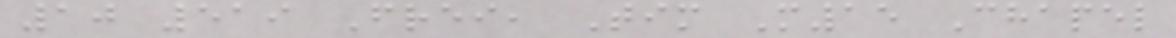10 519 Frei, Tim M15 Chapel
